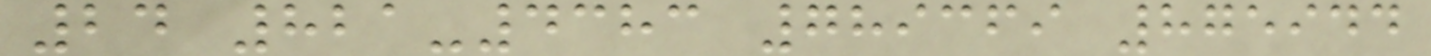24 821-4383 789369 875944
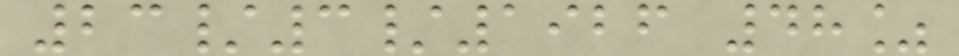23/3/1926 48%
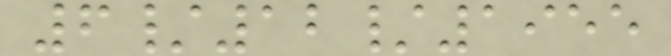6/12/1955
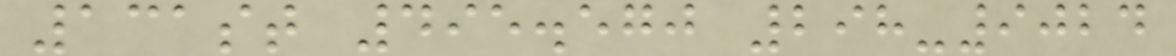131st 495.570 298-9024
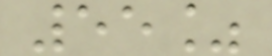55%
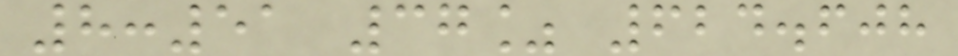8:51 37% 624.608
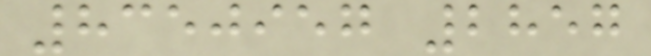8350957 2857
